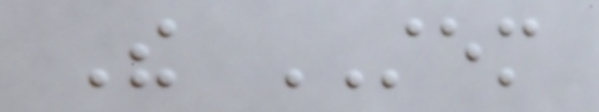The STEM
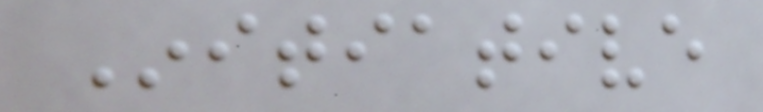Initiative
